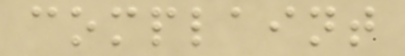complaint
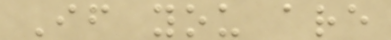If you are
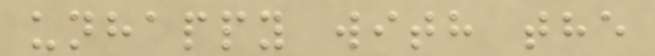unhappy with the
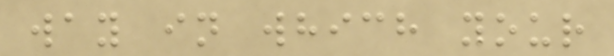way in which your
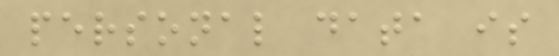personal data is
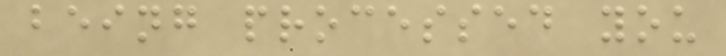being processed you
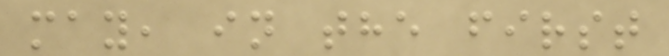may, in the first
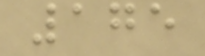175
